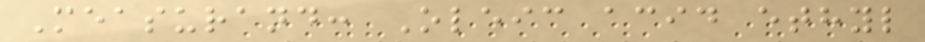Measurand: Oleic acid ethyl
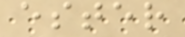ester
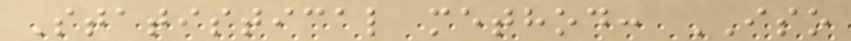Statistical method: ISO
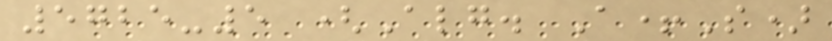5725-5 (Alg. A+S)
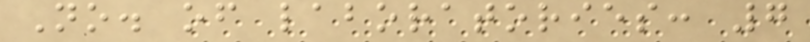No. of laboratories: 7
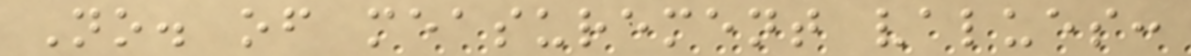No. of measurement values:
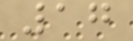17
